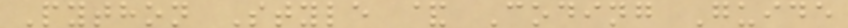Python Style & Coding Guide
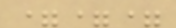===
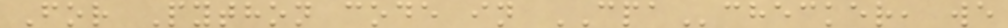For Python code in CPAchecker, we
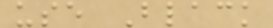use Black
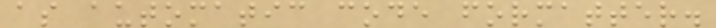as automatic code formatter.
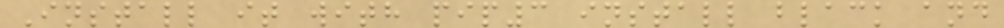Install it with pip3 install black and
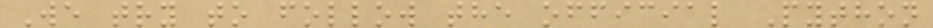We try to follow the official Python
